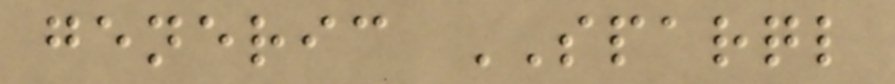generic SPARQL
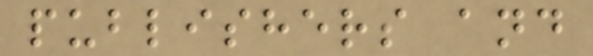publishers and
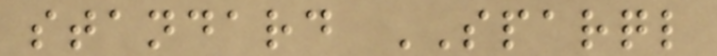standard SPARQL
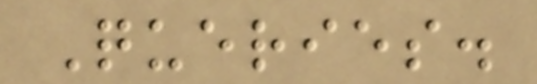Queries.
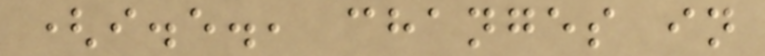(i.e., changes in
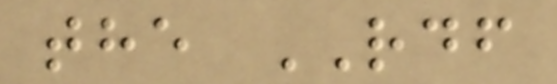the RDF
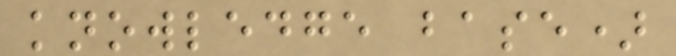knowledge base)
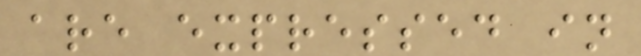are expressed in
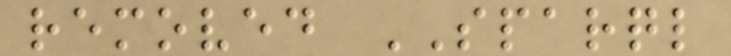removed SPARQL
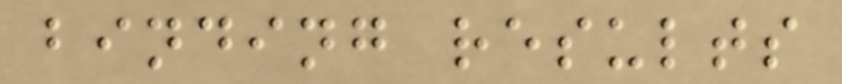binding results
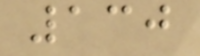130
